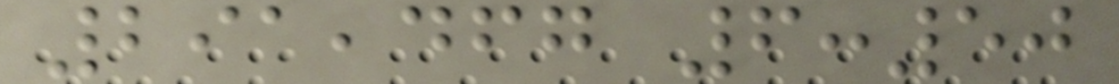291,467 6:50
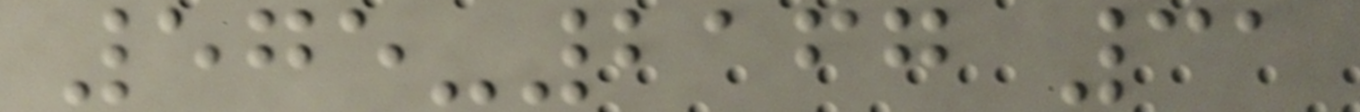575-2167 31
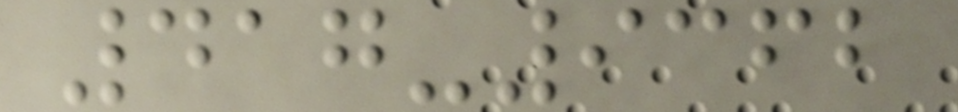417-9362
